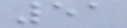51
